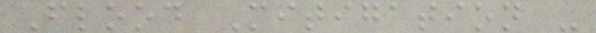Flood Mitigation -
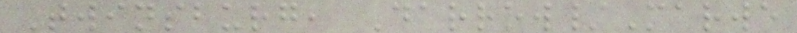Twinsburg, Darrow/Marwe
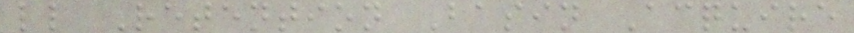ll Retention Basin Acquire
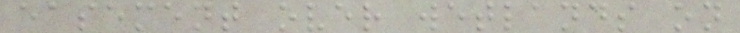easement over wetlands on
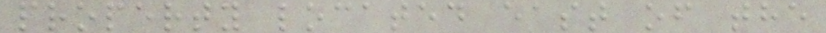property located east of the
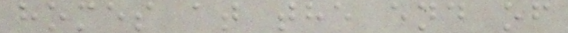homes at the end of
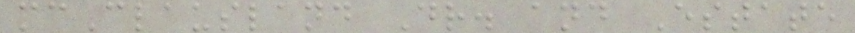mcClausland Dr. and Estate
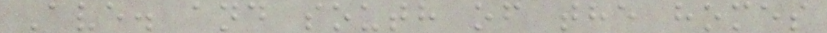Ave. and south of the homes
